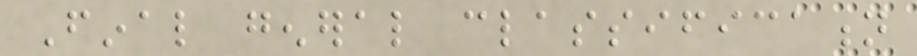Final general classification
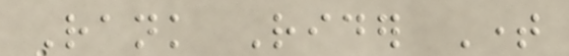Rank Rider Time
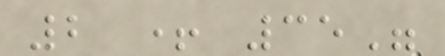2 + 35"
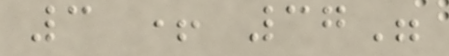3 + 37"
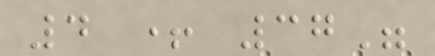4 + 37"
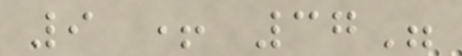9 + 37"
